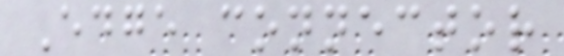Edge connector
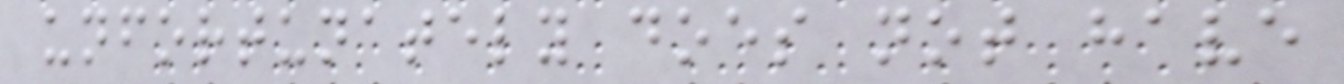unfortunately does not have
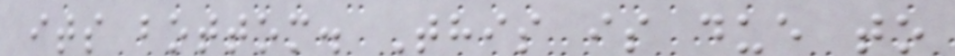its bottom. This is due to
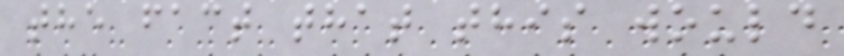the fact that this would
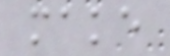make
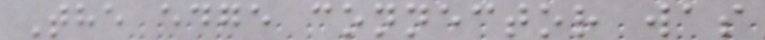The edge connector was
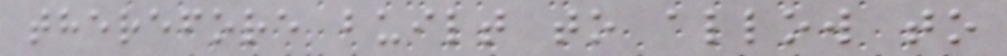therefore built to allow to
